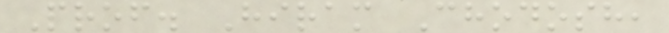Prof. Hiram Chodosh,
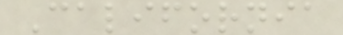California
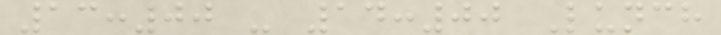13:00 - 14:00 Lunch
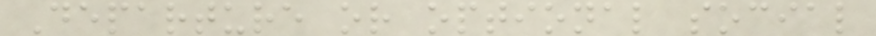Departure or optional social
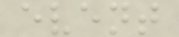event
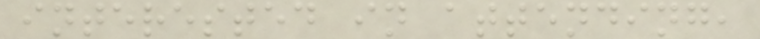interested in attending,
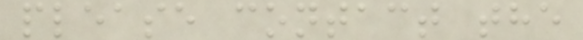please contact the
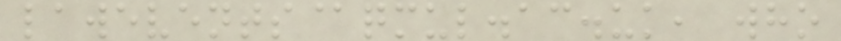lawevents@qmul.ac.uk, who
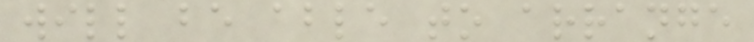will be able to arrange
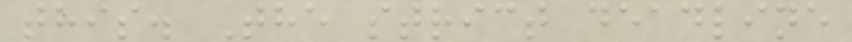this. The strict deadline
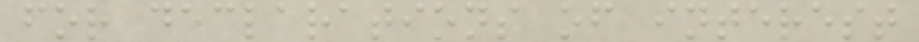for declarations of interest
